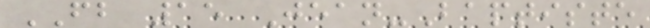FB 15 Jean-Baptiste
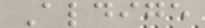Aldige
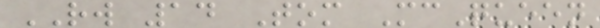RW 14 Tom McQueen
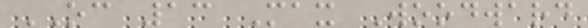OC 13 Max Woodward
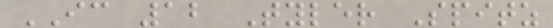IC 12 Tyler Spitz
